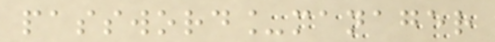password_manager
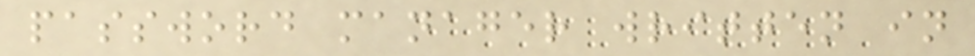password manager written in
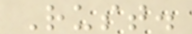Rust.
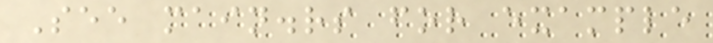See main.rs for example
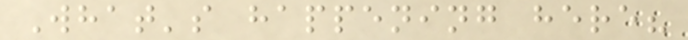What's happening here?
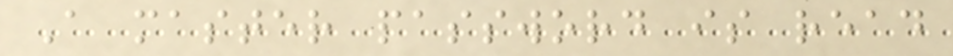A master password is read
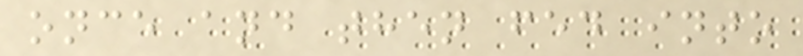once and then fed into
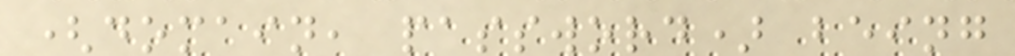(domain, password) being
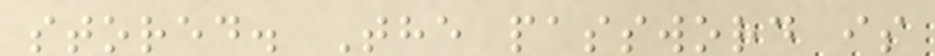stored. The password is
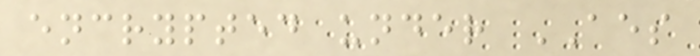encrypted under AES
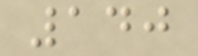140
